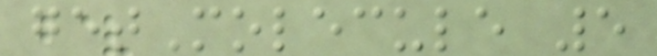getMolecule 5
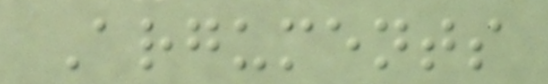Arguments
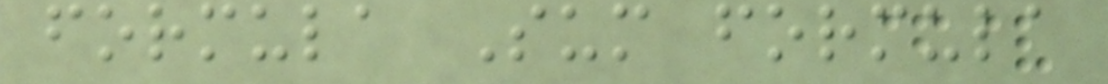formula Sum formula
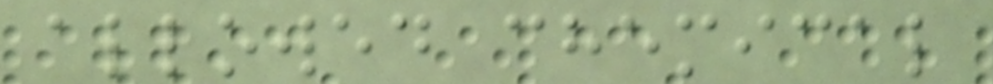allowed chemical
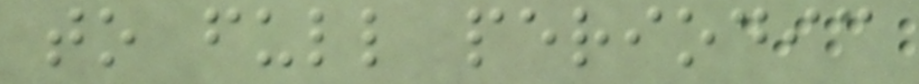to full periodic
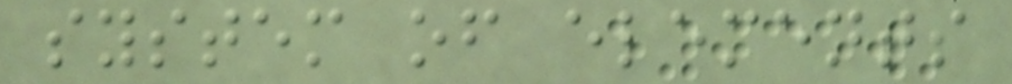system of elements
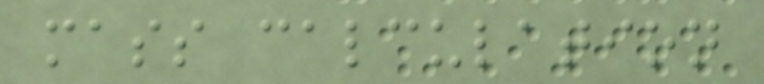mass calculation
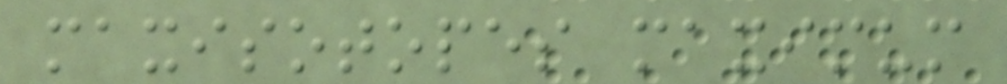maxisotopes maximum
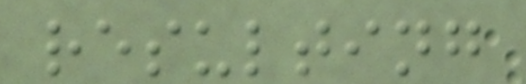resulting
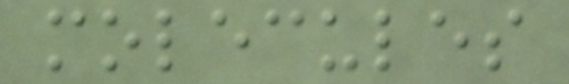molecules
